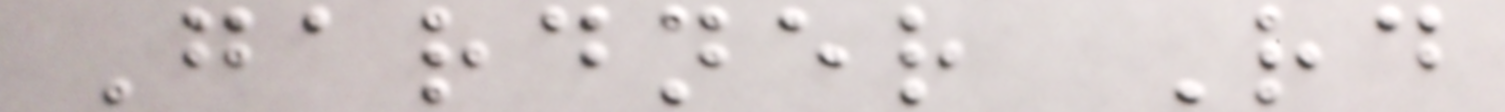Gardner Rd
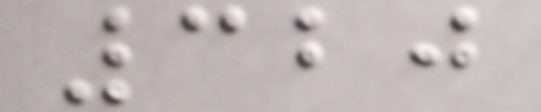320
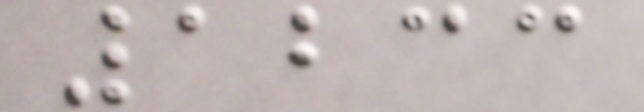1233
